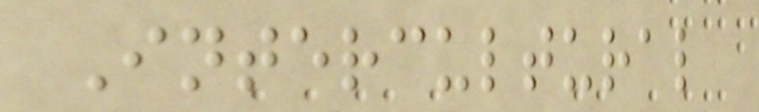Intercultural
